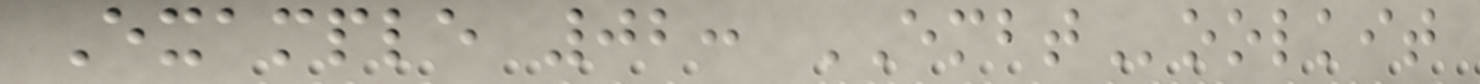Example 02: EMBToolkit
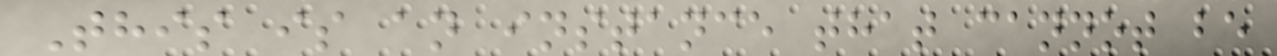This is an instance that cannot be
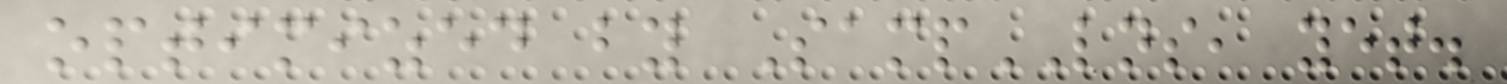optimized by SampLNS, yet.
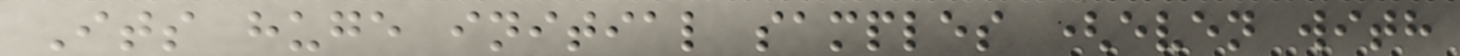Its huge initial samples (even with
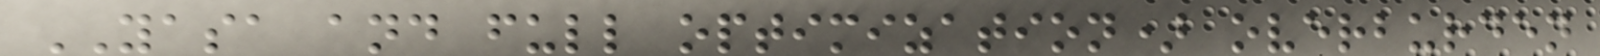YASA and full optimization) overburden
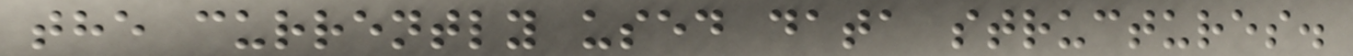the currently used data structures.
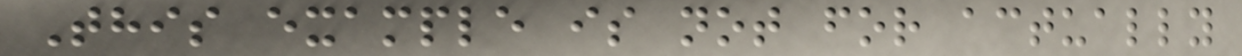This example is not for actually
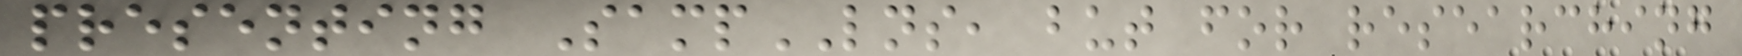presenting SampLNS, but for researching
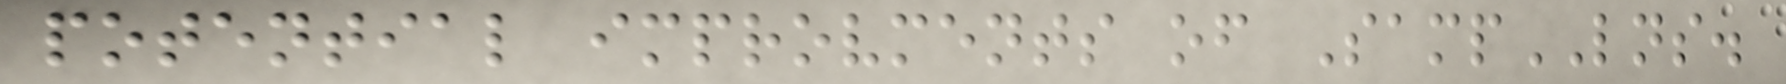potential improvments of SampLNS.
